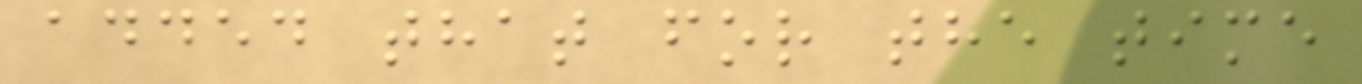added that for the time
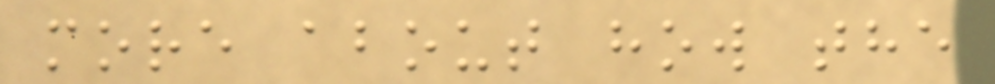more about how the
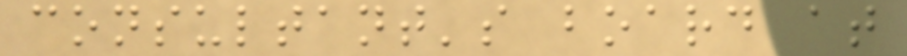consultant's board at
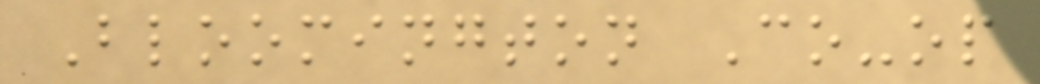Bloomington Co-op
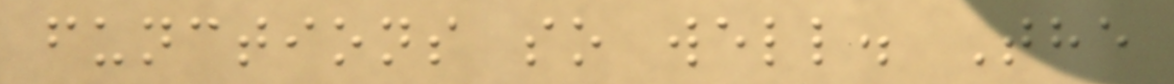functions so well. The
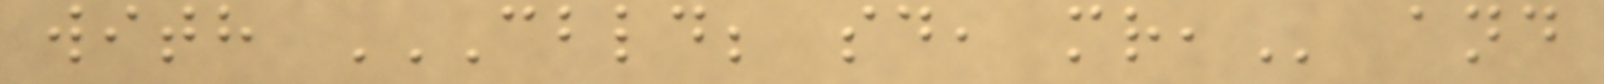with CBLD; SD, MR, and
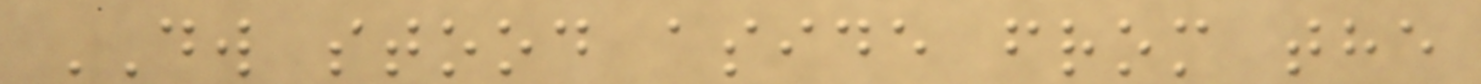DW stood aside from the
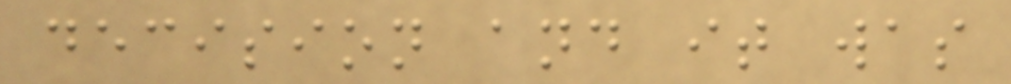decision and it was
